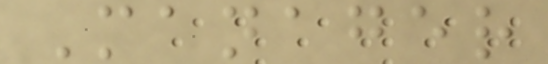Manager
